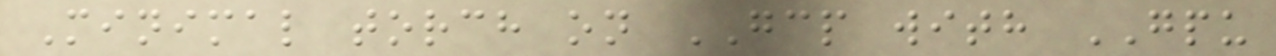Minimal torch on GCP with GPU
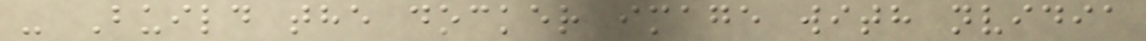- Build the docker image with nvidia
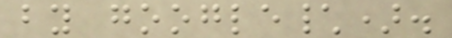by google\).
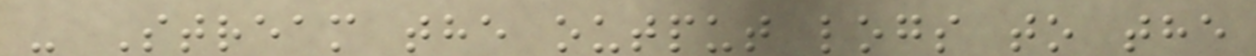- Stream the output logs to the
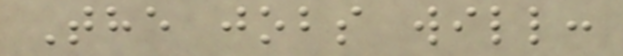The jobs will:
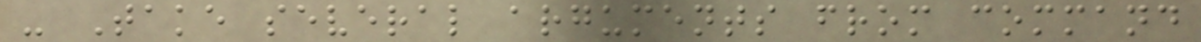- Take several arguments from command
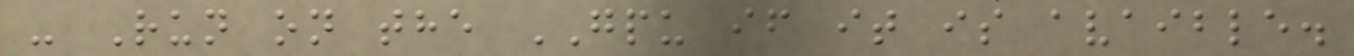- Run on the GPU if it is avaible.
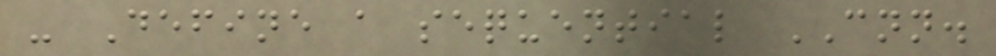- Define a sequential CNN.
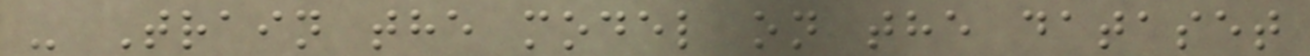- Train the model on the dataset
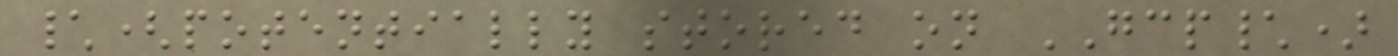\(potentially stored on GCP\)
